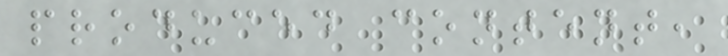produced content,
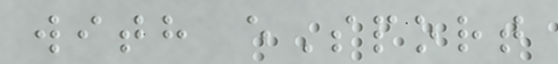with eSport
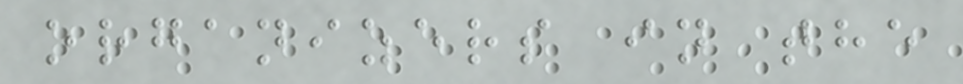organizers in the
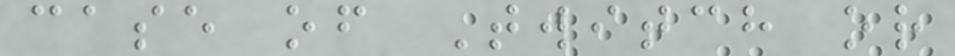case of Twitch or
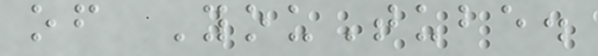of YouTube.
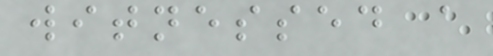witnessed a
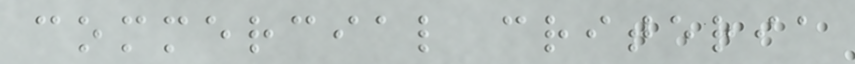commercial criteria
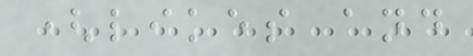(likes and
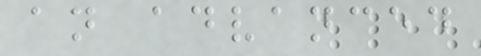an advanced
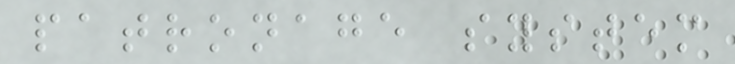patronage system
